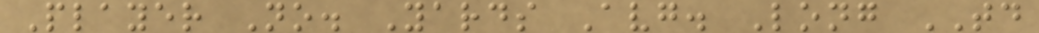Player No. Yards Avg. Long TD
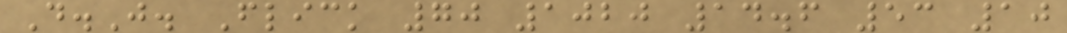D.J. Flick 70 1020 14.6 53 10
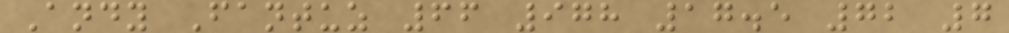Andy Fantuz 66 978 17.5 72 7
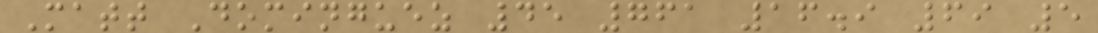Matt Dominguez 45 761 16.9 69 5
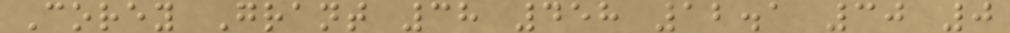Corey Grant 38 458 12.1 30 0
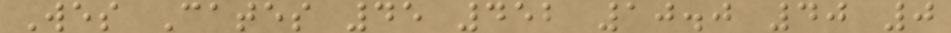Wes Cates 45 452 10.0 40 0
